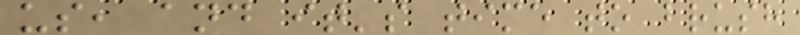us, and it's time to brush
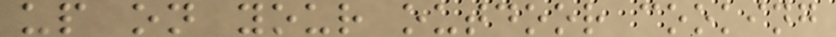up on your outdoor cooking
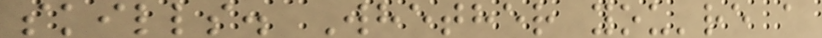skills. Whether you're a
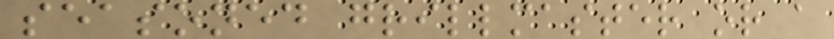seasoned grillmaster or a
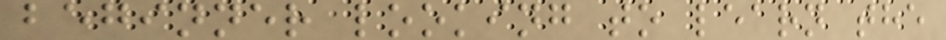beginner looking to learn the
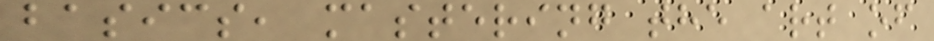basics, mastering the art of
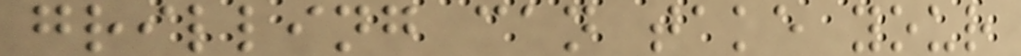grilling can take your
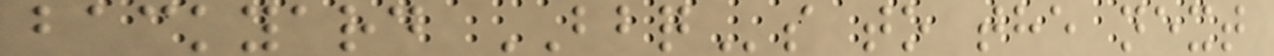backyard BBQs to the next
